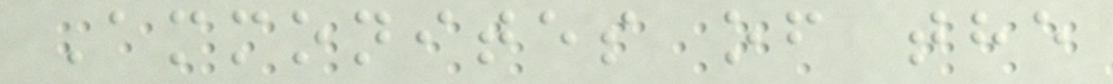Ammonites of the
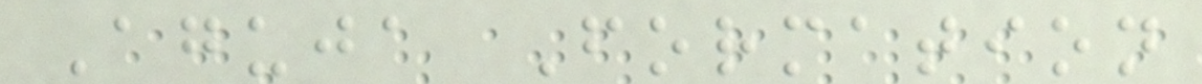Aguja Formation
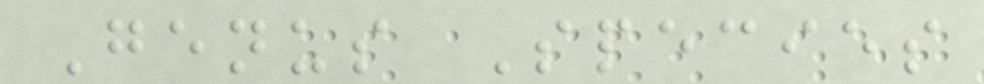Genus Species
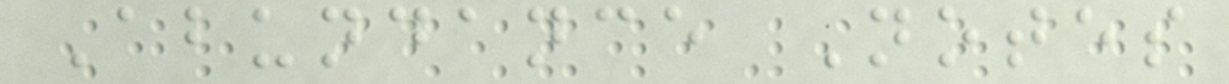Abundance Notes
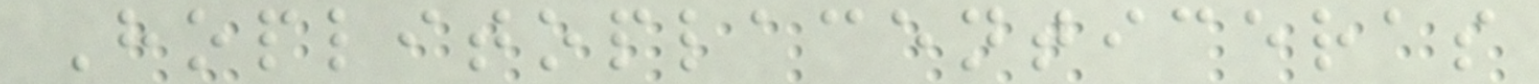Hoplitoplacenticeras
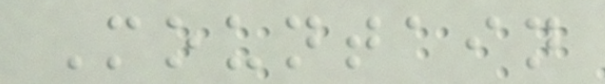Mountain
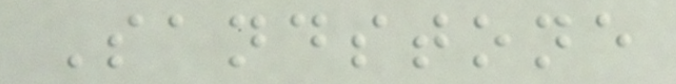Sandstone
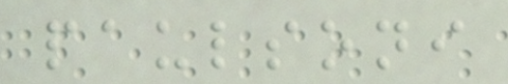paulsoni
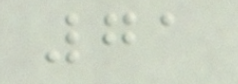71
